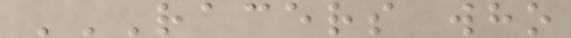RACERS WHO
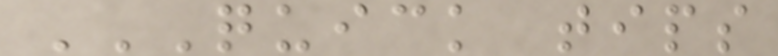QUICK TIPS
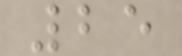25
